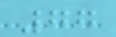77
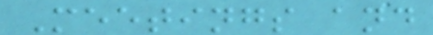Meetings and
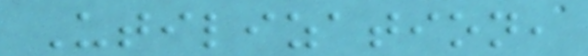Utilization,
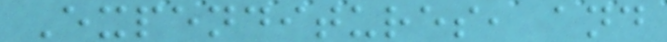Expenditures, and
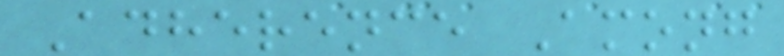Adherence Among
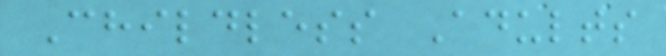Childless Adults
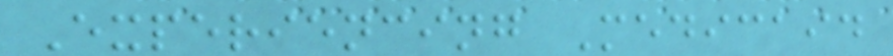Experiencing Medicaid
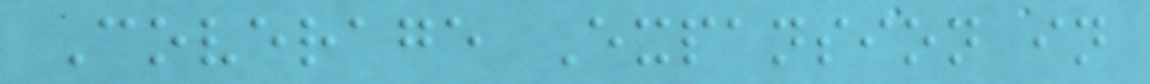Coverage Expansion in
